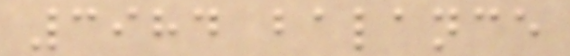3984 balance
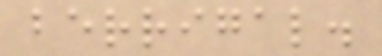berrigal.
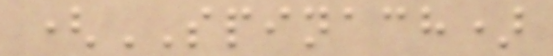(SPINACH)
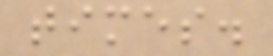times.
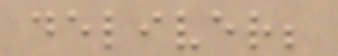deliver;
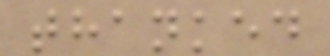thanked
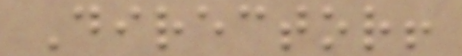Director!
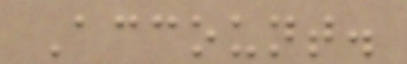Account.
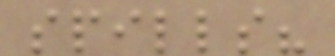spills?
